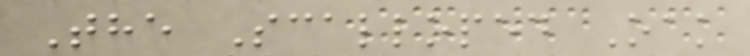The Scalloped Oak
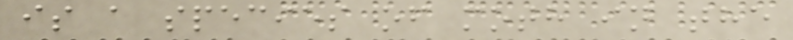is a species of moth in the
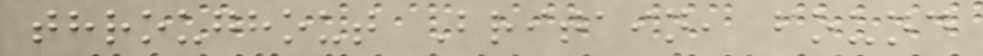throughout Britain, found
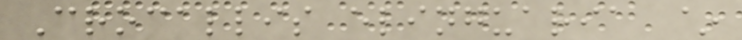Crocallis elinguaria ~
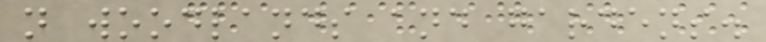n woodlands and gardens.
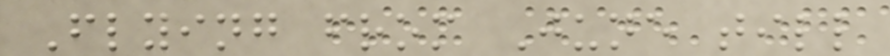Flying from June till
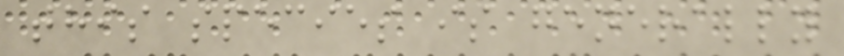this species is generally
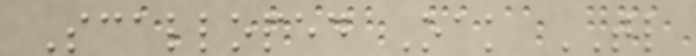Scalloped Oak TL
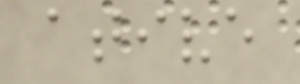ative
